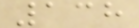138
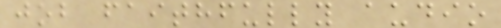job faithfully audio
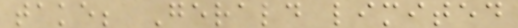take; Gerald limited
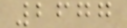2677
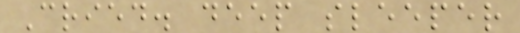Cried. deep sleeper
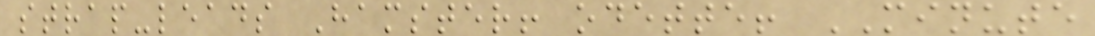strap-leads Hamster! odette! MINUTE
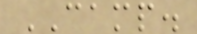CAMP.
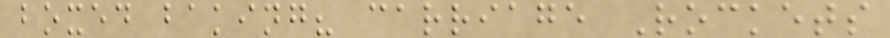boxed baking? carriage Rockets
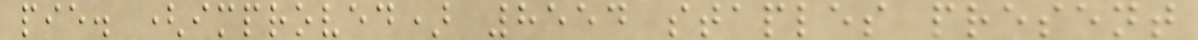pie. (improved) 8554 staples present
